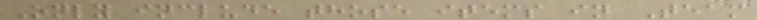Only include those items in Team
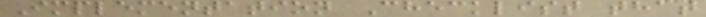Implementation Checklist that
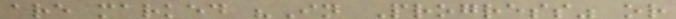are marked "In Progress" or
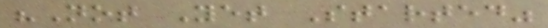"Not Yet Started"
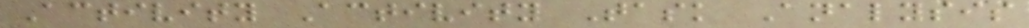Activity Activity Task Analysis
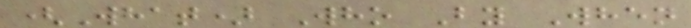(What) Who By When
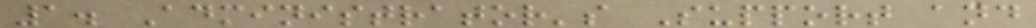1. Administrator's Support and
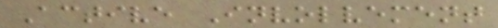Active Involvement
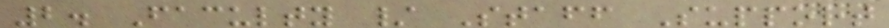2. Faculty / Staff Support
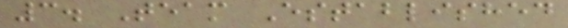3. Team Established
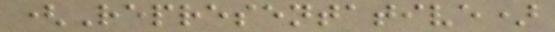(Representative)
